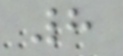8
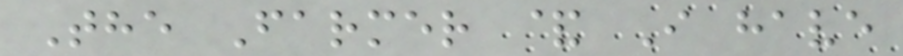The Farmer & I have
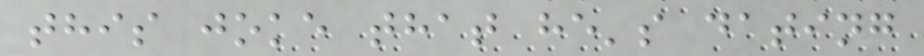this joke that he's dating
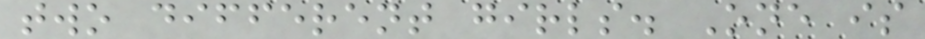two different girls. One is
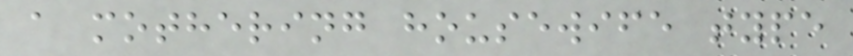a mothering housewife type
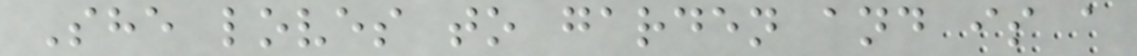She loves to garden and is a
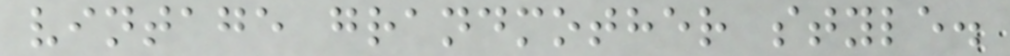vintage grandmother style.
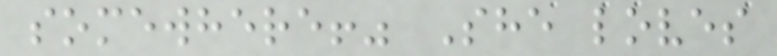somewhere!" She loves
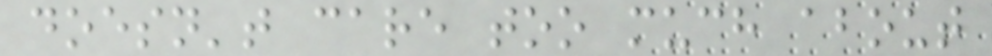doesn't care too much about
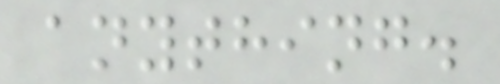anything.
